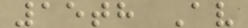15th Av
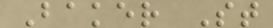Baker St
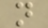n
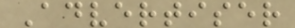Advertiser
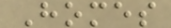Homes
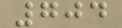704
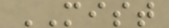MIST
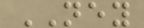NEY
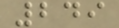249
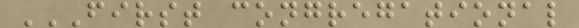FIRST CONGREGATIONAL
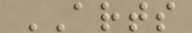ARTS
